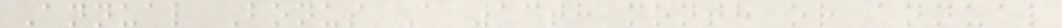Annual Bonus A 13th month or annual
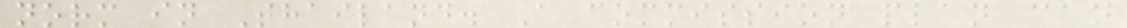norm in Thailand. A commission plan can
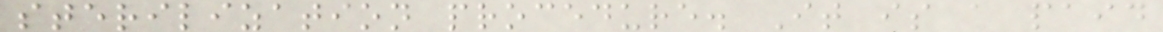sterilization procedure. It is a paid
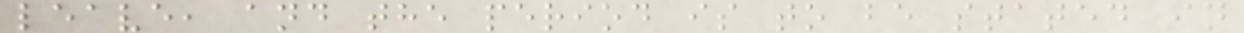leave, and the period is to be stated in
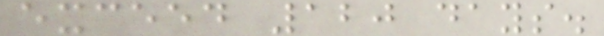exceed 120 days.
